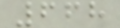668
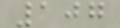107
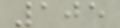105
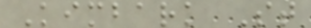Kimbark St
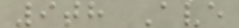9th Ave
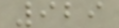929
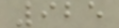925
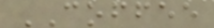COFFEE
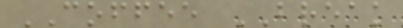COFFEE BREAK
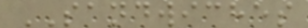SANDWICHES
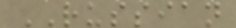RUSSIAN
